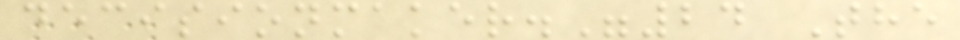decisionmaker."24 The
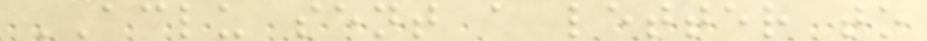ACLU sent a letter to
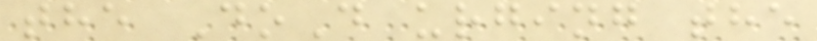the DoD urging the
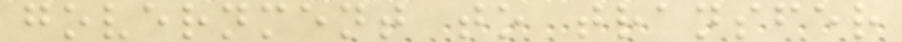government to transfer
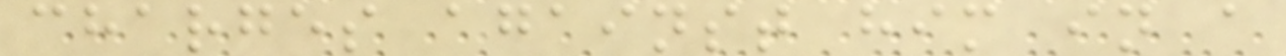charges against him in a
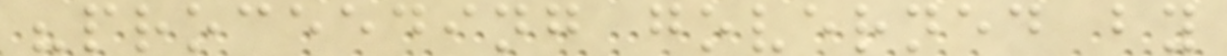"proceeding governed by
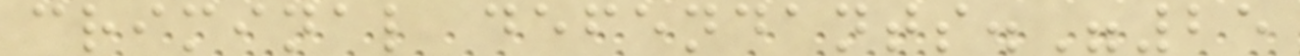criminal defendants."25
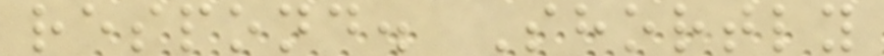respond. Shortly
